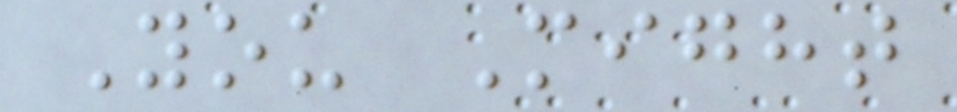You Might
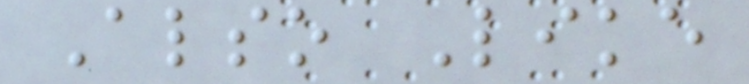Also Like
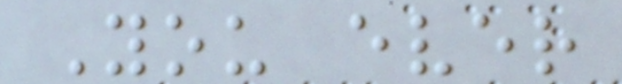You ever
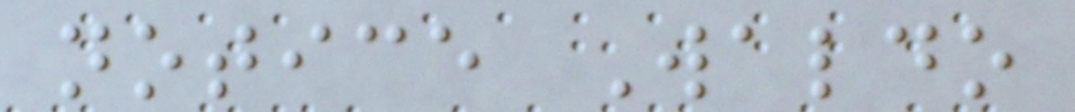notice Waldo
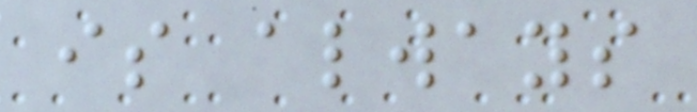is always
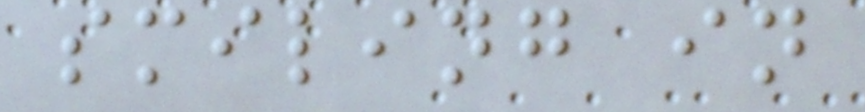smiling in
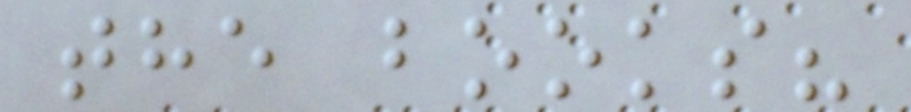the books?
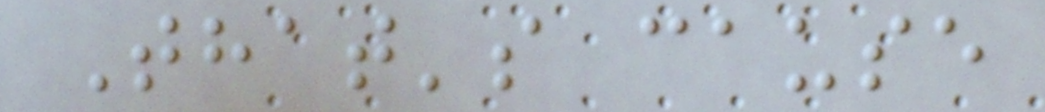That's cause
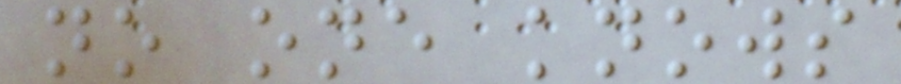no one knows
